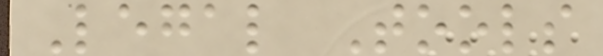Legal Tools
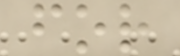for
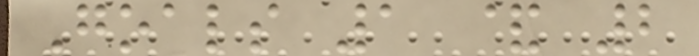Goals 1 & 2
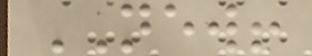NEW!
